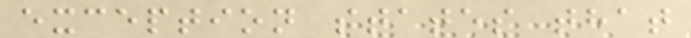exception states that
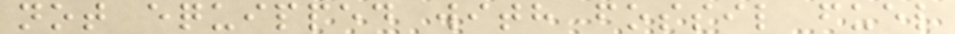not equipped with fossil fuel
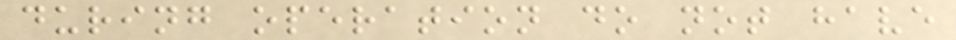during operation do not have
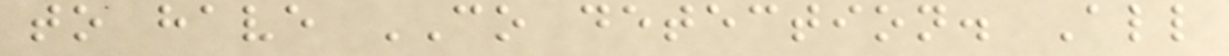to have CO detection. All
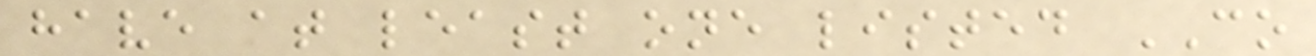have at least one listed CO
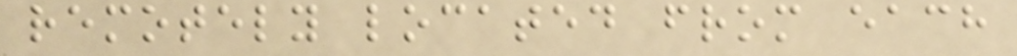remotely located from each
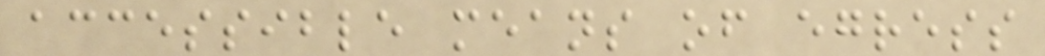accessible means of egress
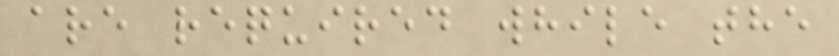are required while the
